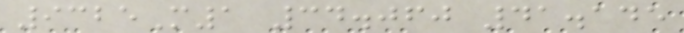9325M1 34.060 41.145
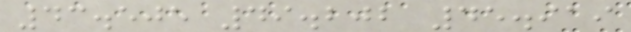43.505 49.202 45.919
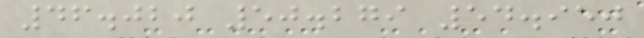46.020 50.279 54.950
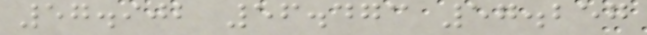57.902 56.473 57.257
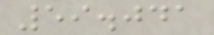59.041
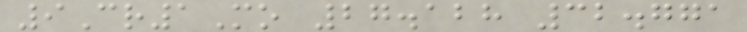9Cr1Mo 27.128 32.771
